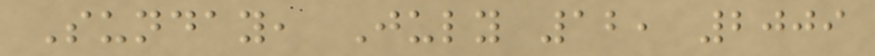Sunday, July 12, 2009
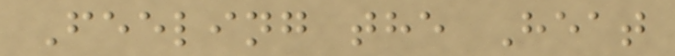Feeling the Heat
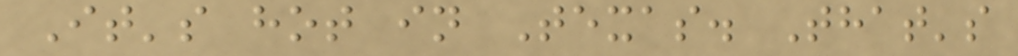It's hot in Texas. That's
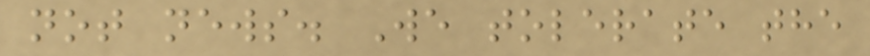not news. We tolerate the
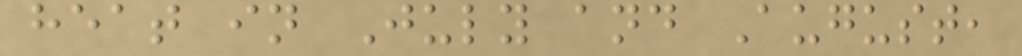heat in July and August,
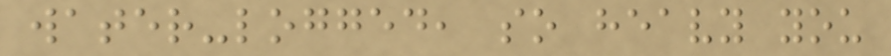water-logged, so heavy you
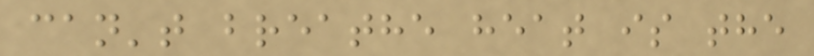can't breathe heat is the
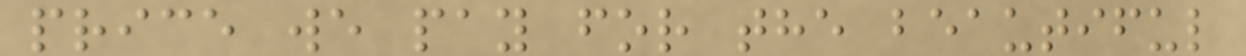price we pay for the beautiful
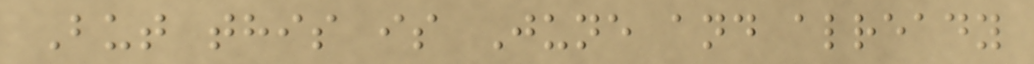But this is June and already
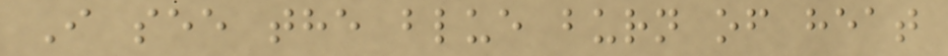I see the blue burn of heat
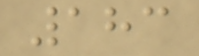183
